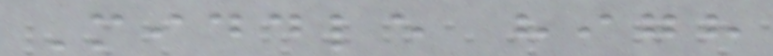Middle high
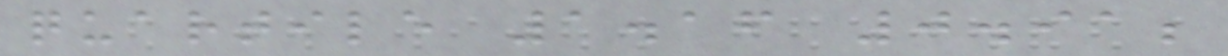quartile 1.16 0.91;
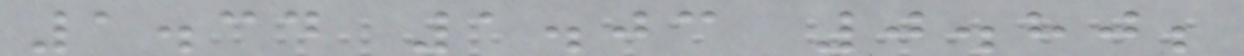1.34 1.03 0.80;
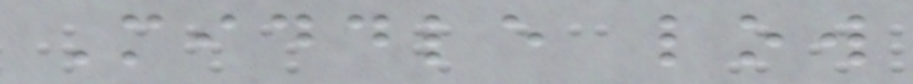Middle low
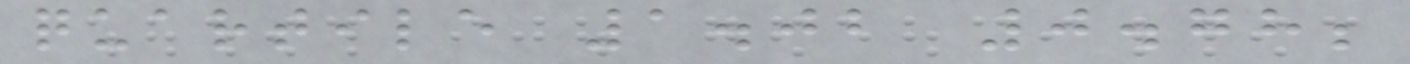quartile 1.02 0.78;
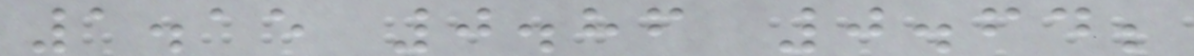1.15 0.86 0.64;
